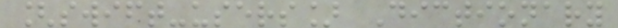[swift-users] Dictionary
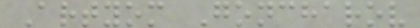Artyom Goncharov
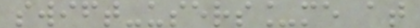swift-users_me at
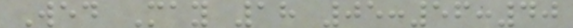Wed May 18 05:56:40
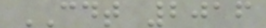CDT 2016
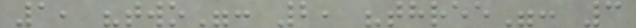1, "two": 2, "three": 3
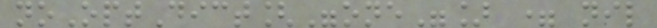noOptDict["one"] = nil
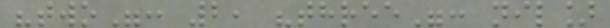"two": 2, "three": nil]
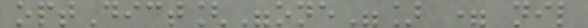optDict["one"] = nil
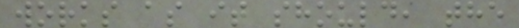works as it should, the
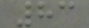83
